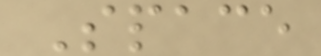Space
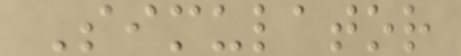Simulator
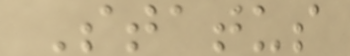Status
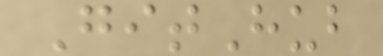GitHub
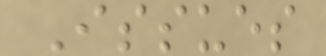Issues
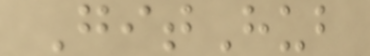GitHub
